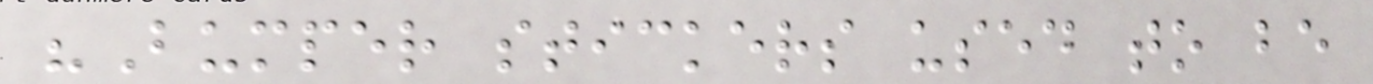"Bumper stickers used to be
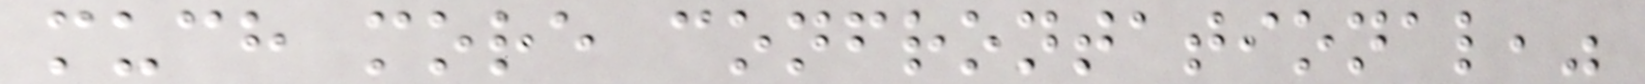much more confrontational,"
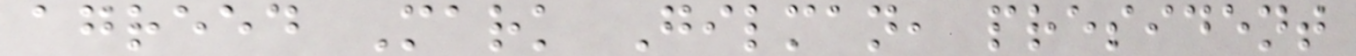agreed Mark Gilman, president
